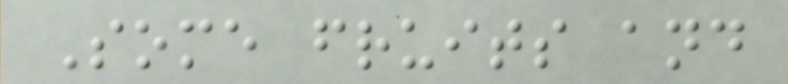Some fruits and
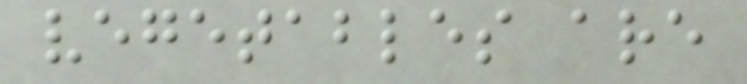vegetables are
